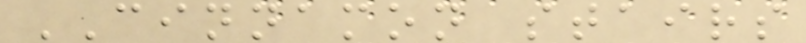CINNAMON stairs
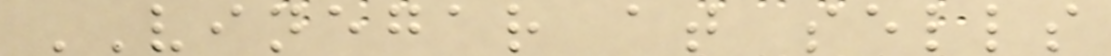VINEGAR at sells
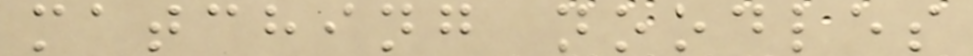matching noodles
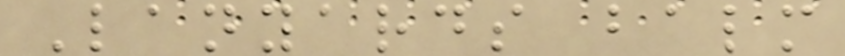Lanyards balm
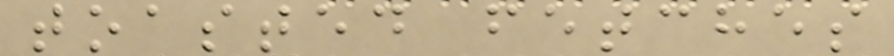toasted fetches
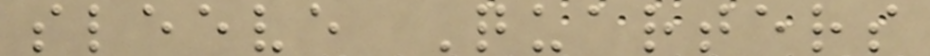sleeve Quarters
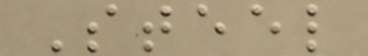Steel
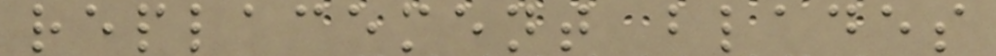replacement blades
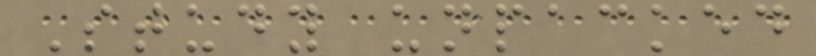Study unpacked
